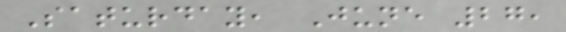Saturday, June 27,
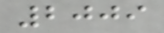2009
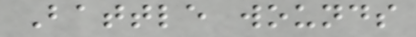Battle wounds
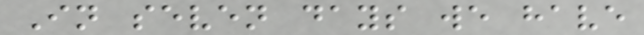In seven days we have
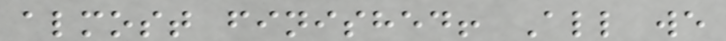almost finished! All we
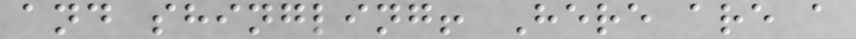and shingling! Here are a
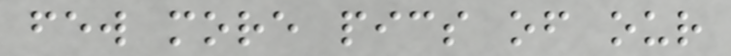few more pics of our
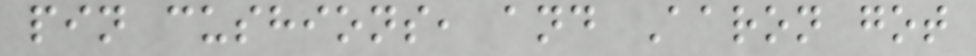pin cushions, and Aaron got
